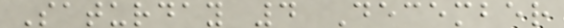Saturday 4 December
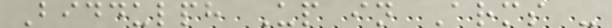Biddulph Up in Arms -
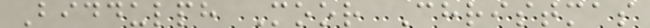Biddulph Moor Christmas
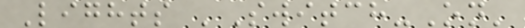Lights 'Switch-On'
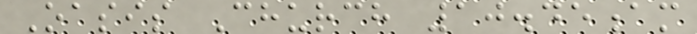Oasis Church 10.45am
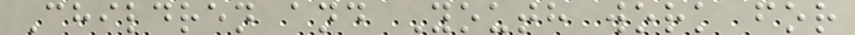Children and Youth work for
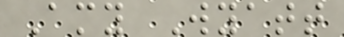Amy Wyatt
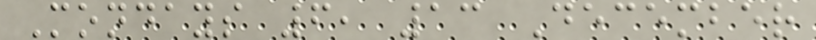Mondays 6, 13 December
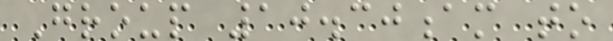Group 10.30am to
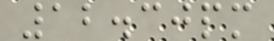12.30pm
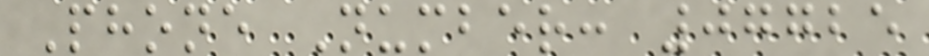Phone Number: 07725
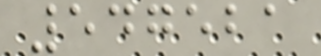547521
